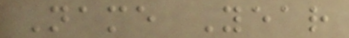Name Year
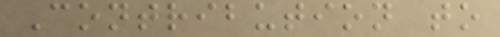Contribution to
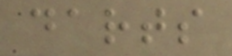darts
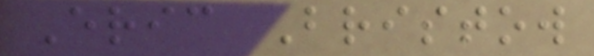Eric Bristow
